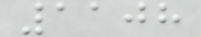1108
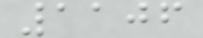1106
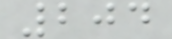204
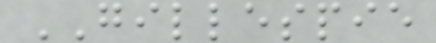GILLESPIE
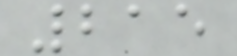215
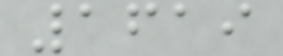1619
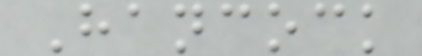Hancock
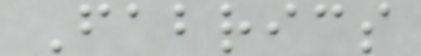Fabrics
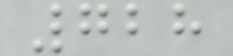728
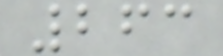263
